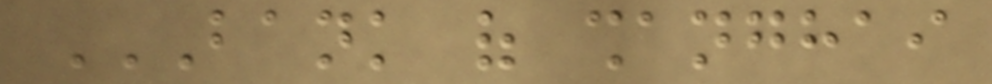BANK OF SHANGHAI
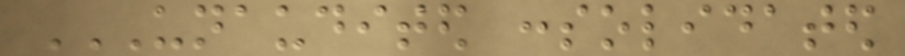UNAUDITED CONSOLIDATED
